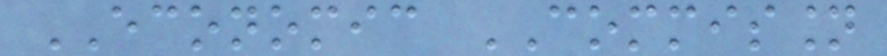ECONOMIC COMMISSION
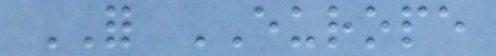FOR EUROPE
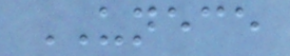UNECE
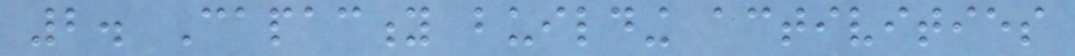2. Capacity building activities
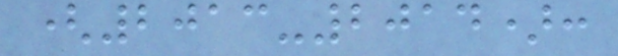(2013-2014):
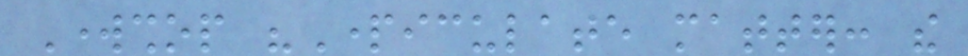Workshop "Particulate matter: the
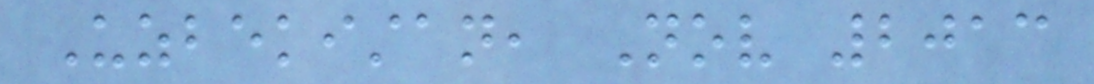Uzbekistan, Nov 2013
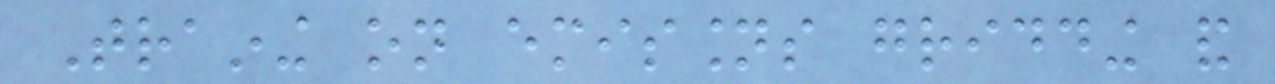Training on emissions gridding and
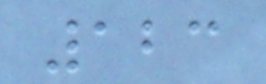123
